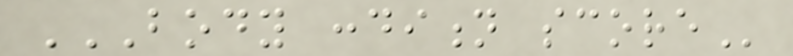BODY CONDITION SCORE
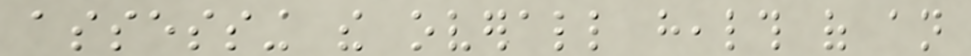assessing the overall health of an
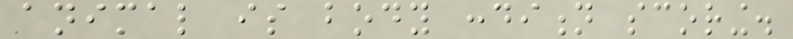animal is body condition scoring.
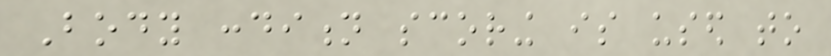Body condition scoring is used to
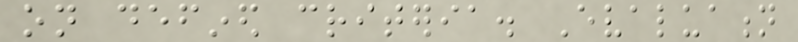on defined criteria. Evaluation
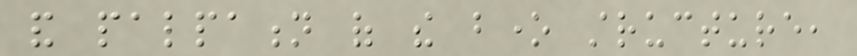and palpation of the bone structure,
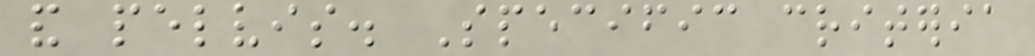and pelvis. Specific criteria
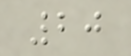20
